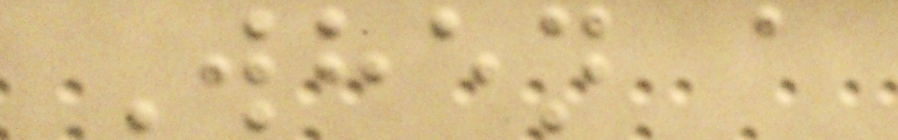When a
